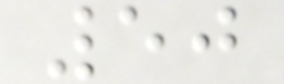50
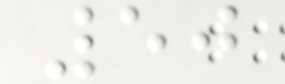50
